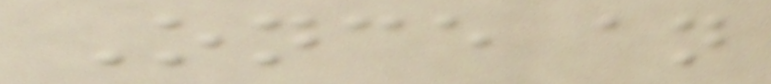Once an
